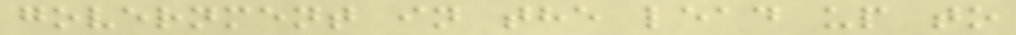government in the lead up to
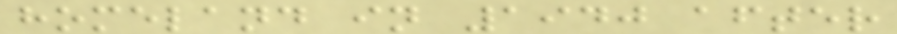homeland in 1940 after
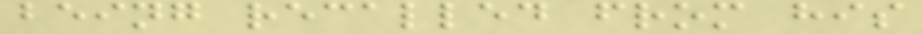being recalled from his
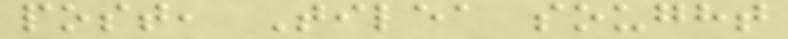post, Tilea sought
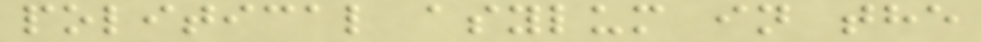political asylum in the
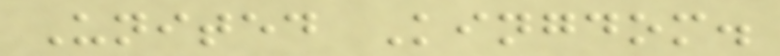United Kingdom.
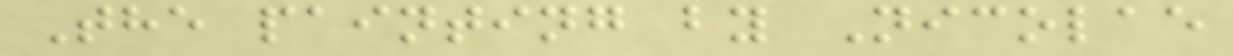The painting by Nicolae
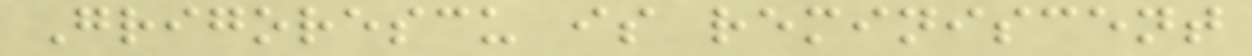Grigorescu is reminiscent
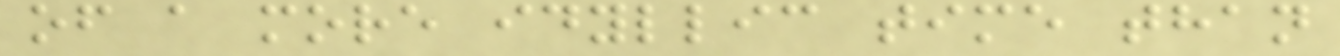of a more idyllic time than
